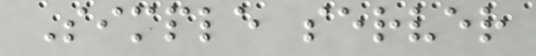Simple server
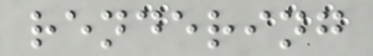rendering
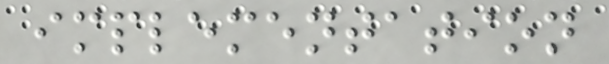implementation
